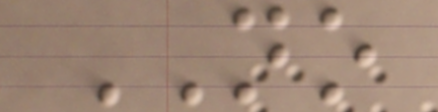NO
